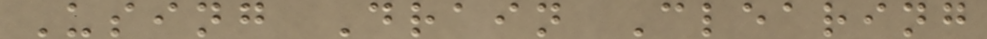Using Drain Clearing
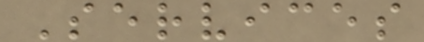Services
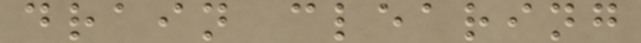drain clearing
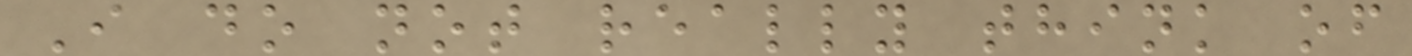I do not really think of
